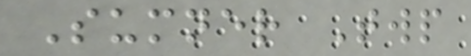Sumner Twp
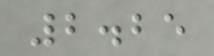2.25
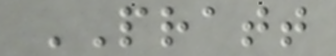PRATT
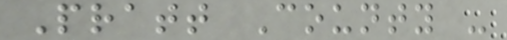Pratt County -
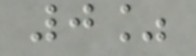0%
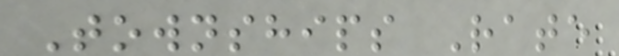Townships Rate
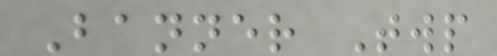Banner Twp
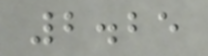2.25
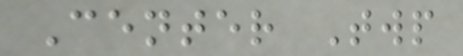Center Twp
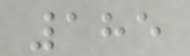185
